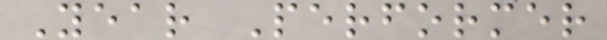Year Performer
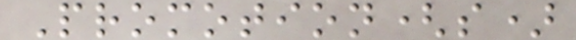Promotion(s)
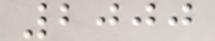2000
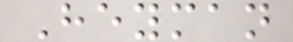Heyman
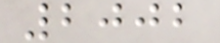2002
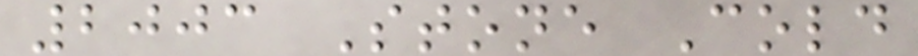2003 Stone Cold
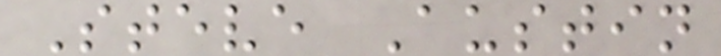Steve Austin
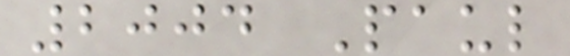2004 Paul
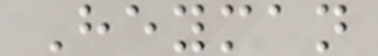Heyman
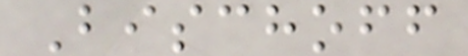Bischoff
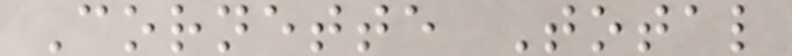Cornette Total
